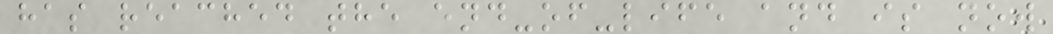has reached the end-of-life and is now
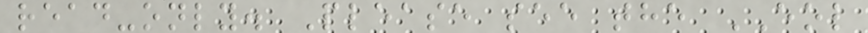read-only. Please see the EOL
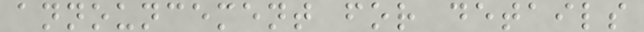announcement for details
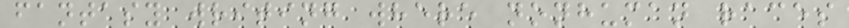fantasy writing where nonhuman races
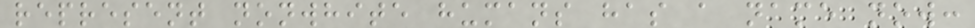represent nonwhite humans has a name now:
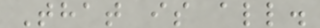That is all.
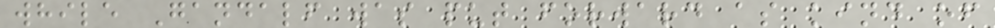while Gandalf was put forward as kind of
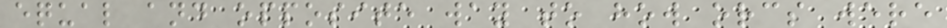equal and opposite way to how orcs were
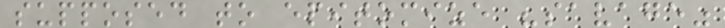supposed to epitomize "savage"
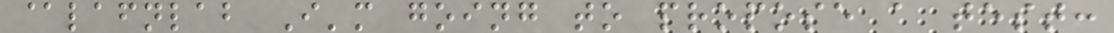@lafnlab I'm going to propose a test:
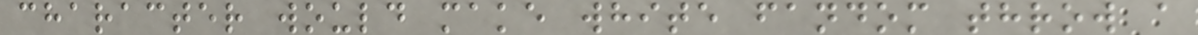character would make white fandom throw a
